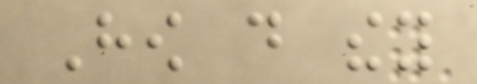How do they
